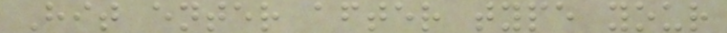Hit enter after type your
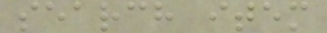search item
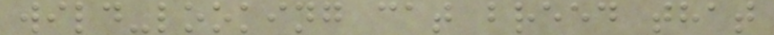wild-looking cat breed that
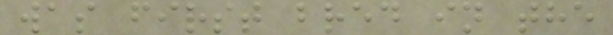was first bred in the
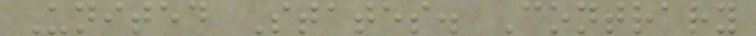United States. Contrary
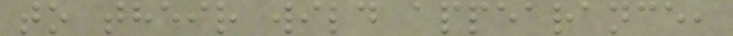to their wild appearance,
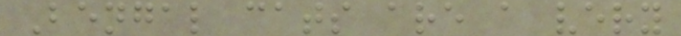Bengal cats are a very
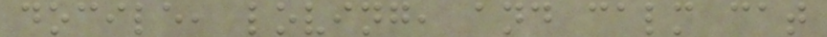docile, loving, and calm cat
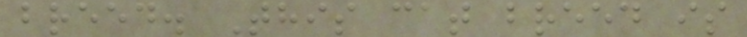breed. This cat breed is
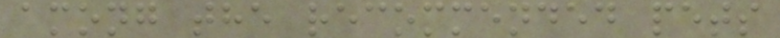among the recommended pets
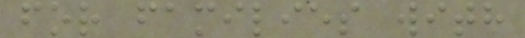for families with
